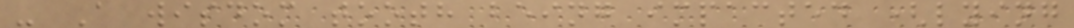- A wisdom tooth being impacted (lying
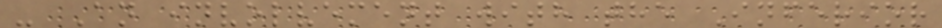- An involvement with the Inferior
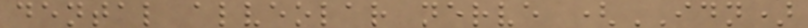dental alveolar nerve (IDN)
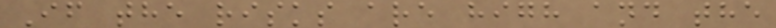If the risks are high and the
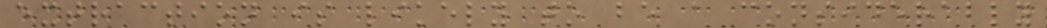extraction is likely to be a considerably
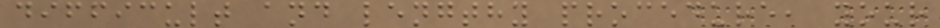difficult and lengthy procedure, your
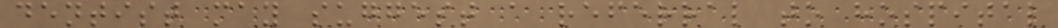dentist may suggest a referral to hospital
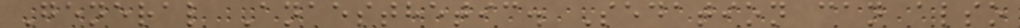General Anaesthetic. Sedation can also
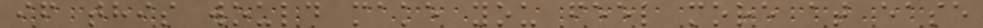if this would make you feel more at ease
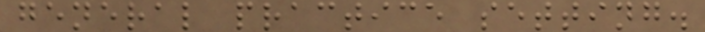general practice setting.
